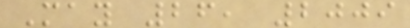May 26, 2009
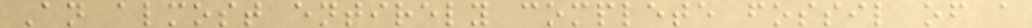An almost entirely complete fossil of a
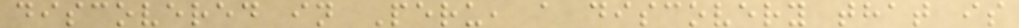discovered in Peru, a discovery that is
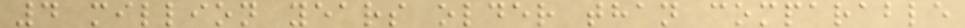4 million years older than comparable
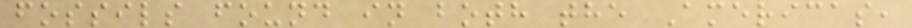fossils found in both the Americas,
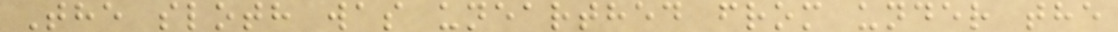The sloth was unearthed from under the
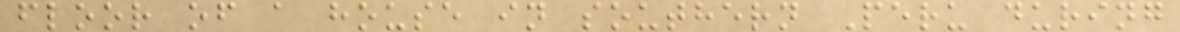floor of a house in southern Peru during
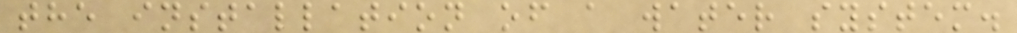the installation of a water system.
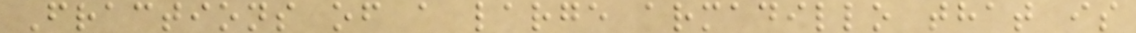Fractions of a large armadillo that is
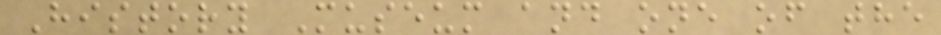History Museum and one of the
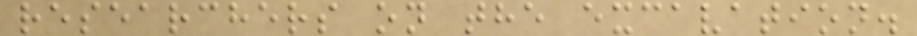researchers on the excavation.
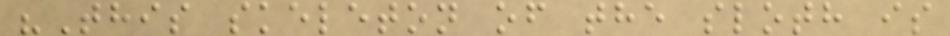"This skeleton of the sloth is
